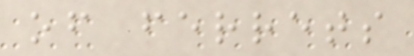of ferrets
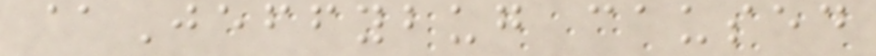@Jeffybug caused
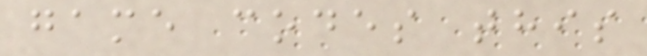game codes this
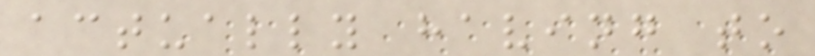actually having to
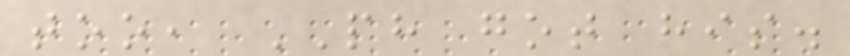too, PH got his.
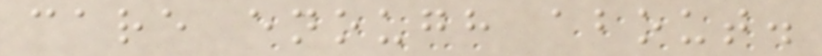care enough about.
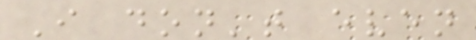I don't even
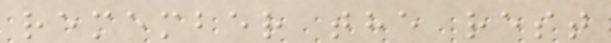remember the rest
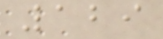129
